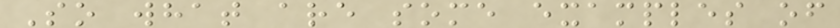So what are some examples of
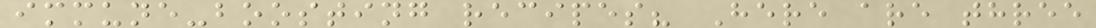immune-boosting recipes? Here are three
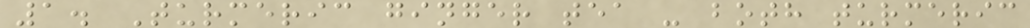1. Turmeric ginger tea - both turmeric
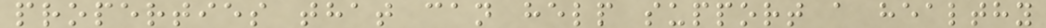properties that can help support a healthy
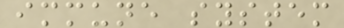immune system
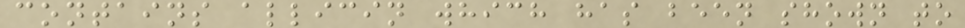contains allicin which has been shown to
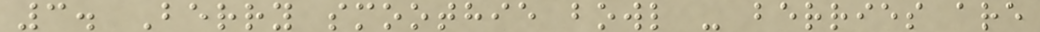3. Berry smoothie bowl - berries are
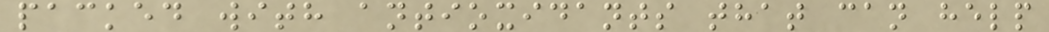packed with antioxidants that can help
